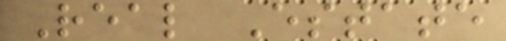Real Estate
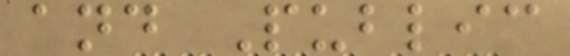and Public
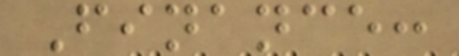Finance:
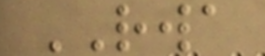RWA
